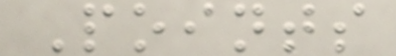Points
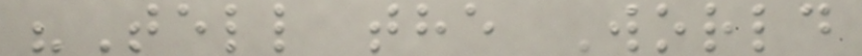"Tell the World
